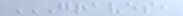GRAVES,
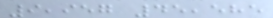9,957 45,585
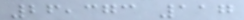26,373 117
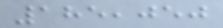185,050
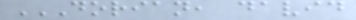DORIAN, DAVID
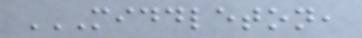MIDDLETON,
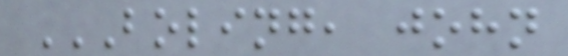BOLING, JOHN
